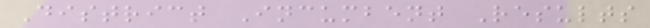District Incumbent Results
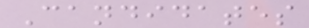Candidates
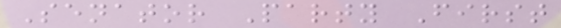Senator Party First
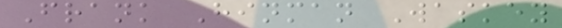Frank Hinman Waskey
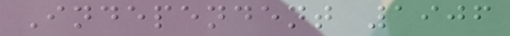Independent 1906
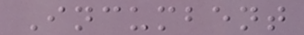Incumbent
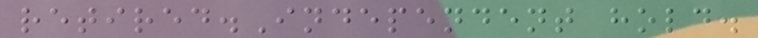retired.Independent hold.
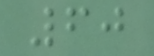60
